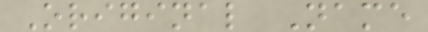Original Name
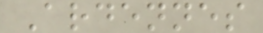Ardennes
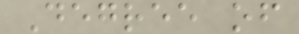Degree of
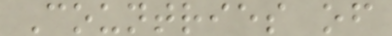Countries of
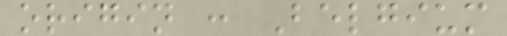origin : Belgium
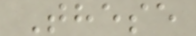These
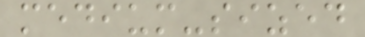medium-sized
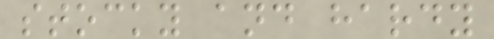stocky and hardy
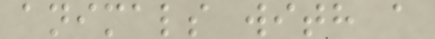animals with a
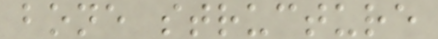bone structure
